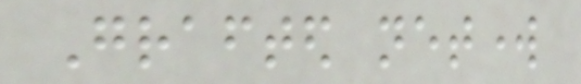Grafted network
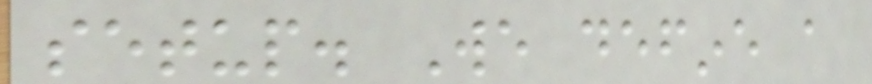setup. We define a
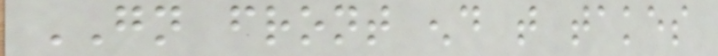GN front end that takes
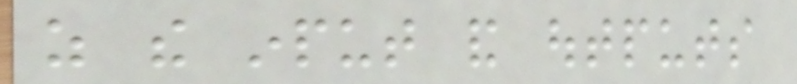as the input and outputs
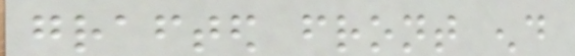grafted front end
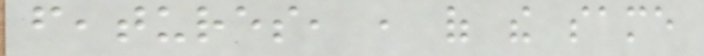features, , of the same
